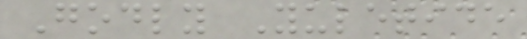Godly Yuletide
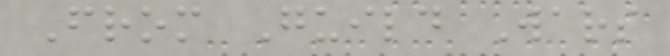From Guild Wars
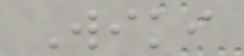Wiki
